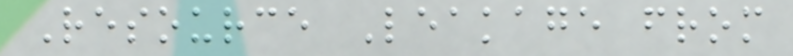Resource Leakage from
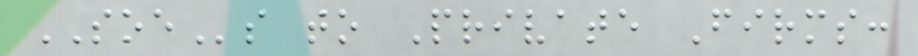SOEs to Private Firms:
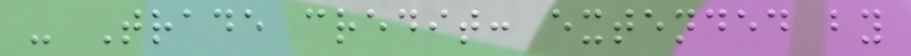- Trade credit: extended by
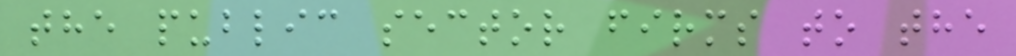the public sector firms to the
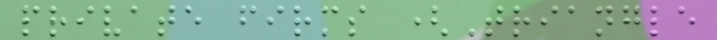private firms (Triangle
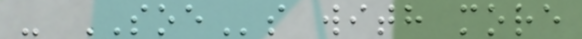- SOEs with more
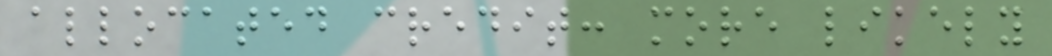allocated credit: more likely
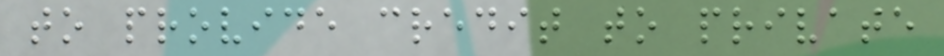to provide credit to private
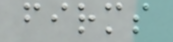firms
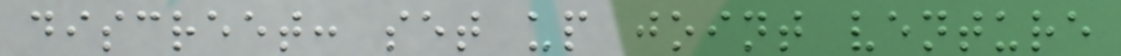discreet: set up joint venture
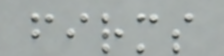firms
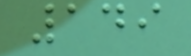149
